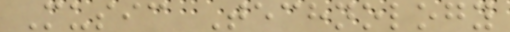Music Technology
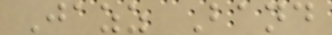Jazz Band
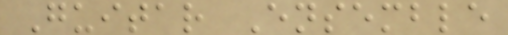Guitar Ensemble
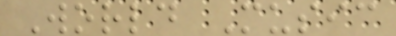World Music
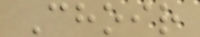Choir
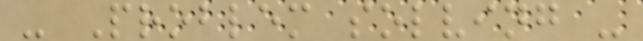- Problem solving -
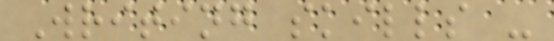Writing skills -
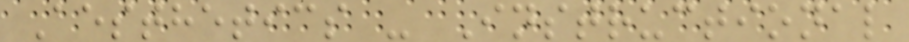Aesthetics - Instructional
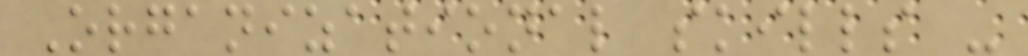Organizational skills -
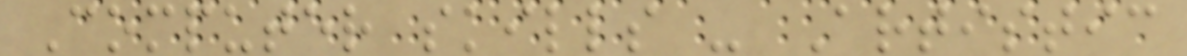Computer skills - Artistic
